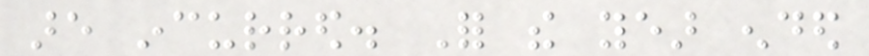are incurred. For the year ended
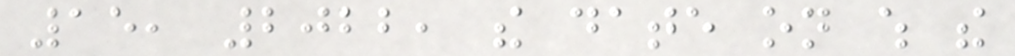15, 2022, the date on which the
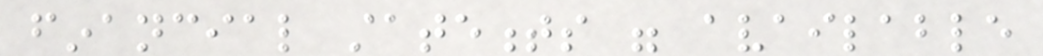financial statements were available
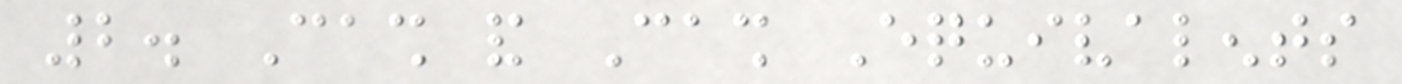2. Cash and Cash Equivalents
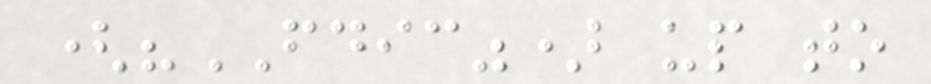("FDIC") up to
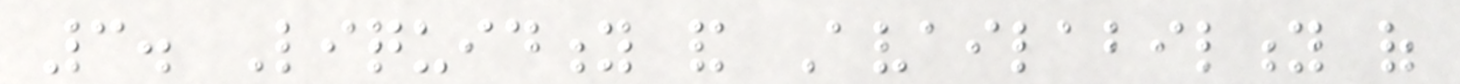3. Liquidity and Availability of
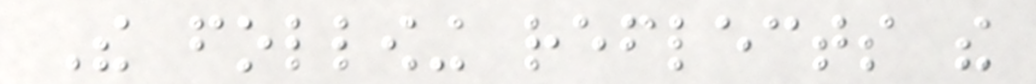The following reflects the
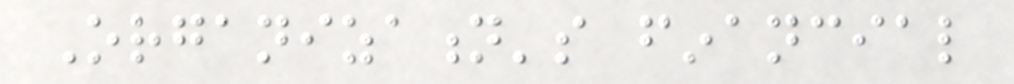Organization's financial
